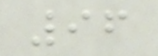96
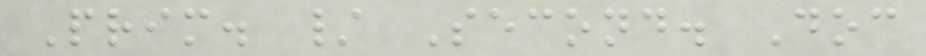Prim. / Second. Doc
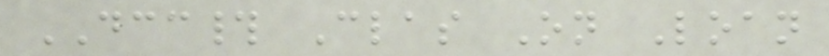DCC# Clas On Loan
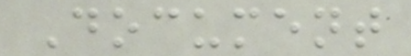Document
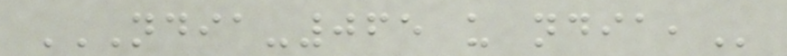NDIA-065 U NDIA,
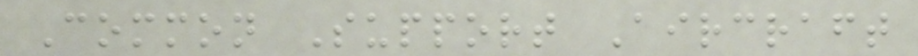Common Support Aircraft
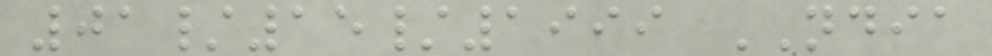01/15/1999 NDIA
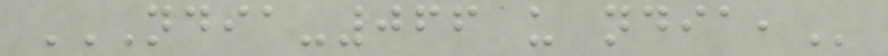NDIA-066 U NDIA,
